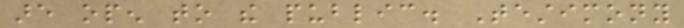are open to the public. Testimony
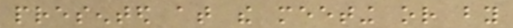presented at the meeting or by
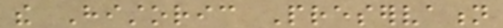the Historic Preservation
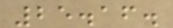25.16.
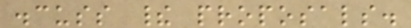discuss their proposals.
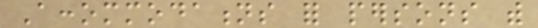Accommodations for persons with
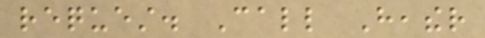request. Call Heather
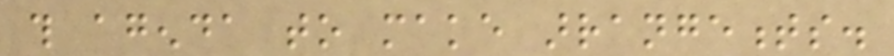this agenda to make arrangements.
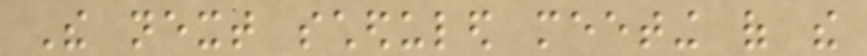The next scheduled meeting of the
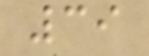39
